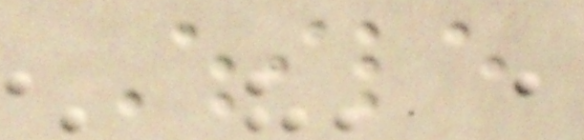While
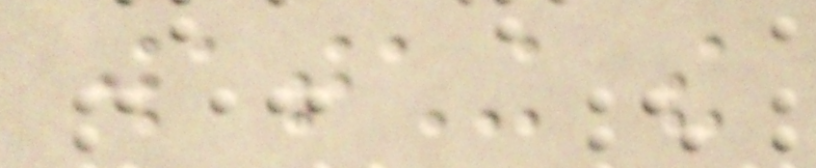watching the
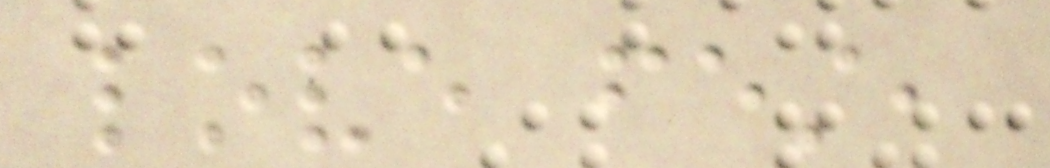love fest,
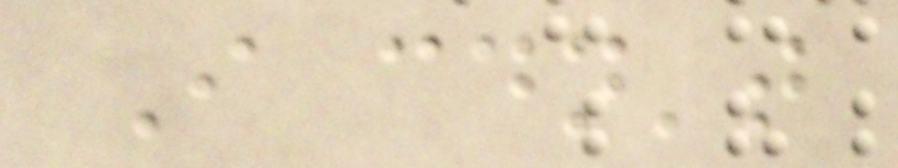I couldn't
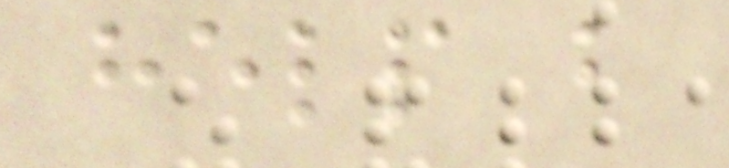help but
